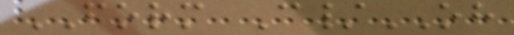FORM C/OH
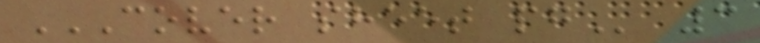COVER SHEET PG 3
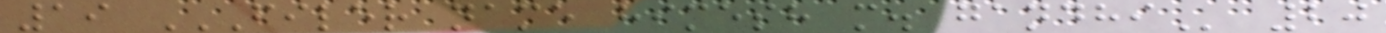19 FILER NAME HIMESH M. GANDHI 20
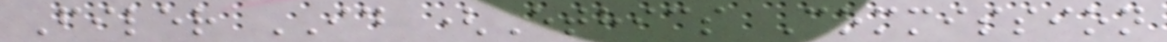Filer ID (Ethics Commission
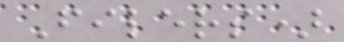Filers)
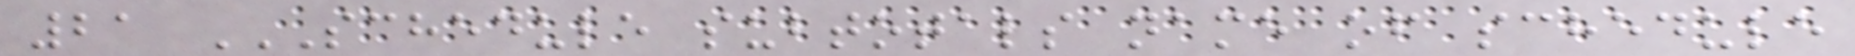21 SCHEDULE SUBTOTALS NAME OF SCHEDULE
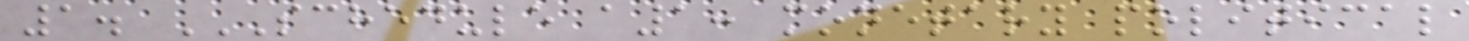1. SCHEDULE A1: MONETARY POLITICAL
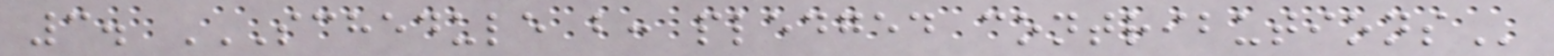3. SCHEDULE B: PLEDGED CONTRIBUTIONS
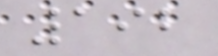192
